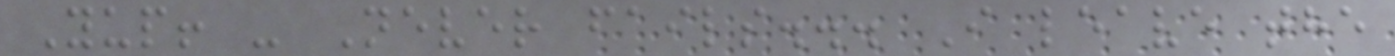Yup! - Never fails... I leave the
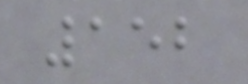152
